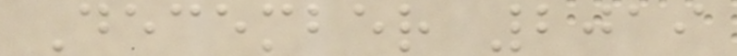December 2019
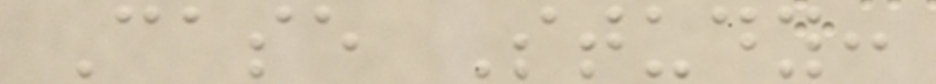Case Study:
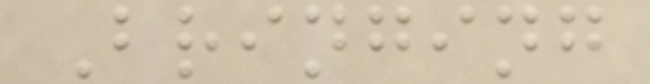Bringing
